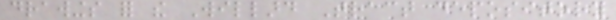drawings for the Willard Tract depository
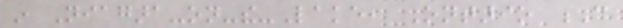in Niagara-on-the-Lake, Ontario C
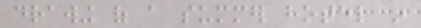drawing of a summer hotel in
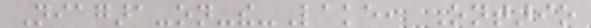Niagara-on-the-Lake, Ontario
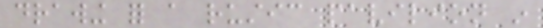drawing for a rustic pavilion in
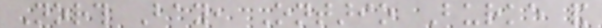North Bay, Ontario Burke and
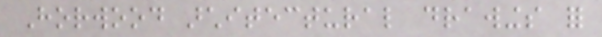Horwood architectural drawings for
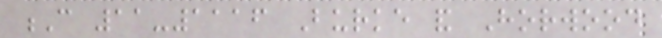C 11-1116 Burke and Horwood
